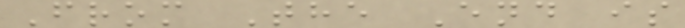From The End is
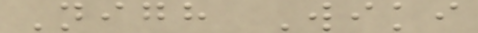Nigh Wiki
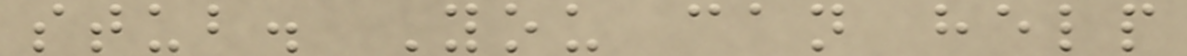stub. You can help
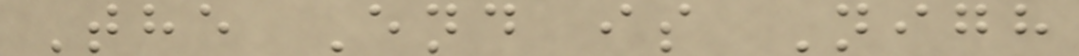The End is Nigh
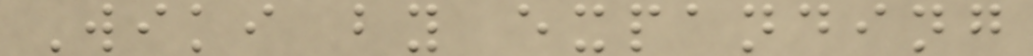Wiki by expanding
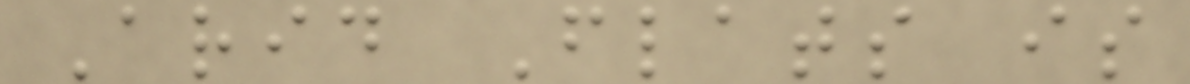Arid Flats is
